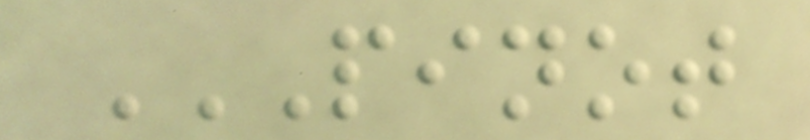PINOT
